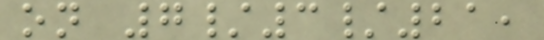on 7/3/21,
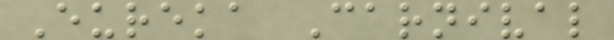Eureka Carnival
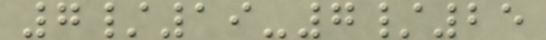7/19-7/25
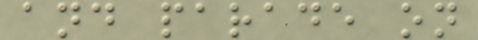and parade on
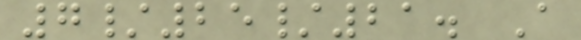7/25/21. A
